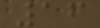16
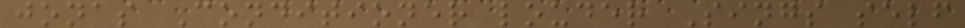jonas Conditioner louder Sings self
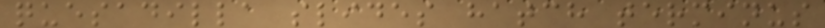quesadilla slides hatch terminus
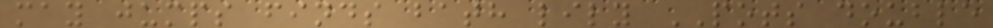may jumps finds bath lily POTS double
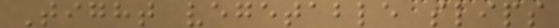Tight vegetable slips
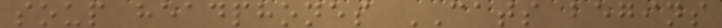soup headphones CATS begins
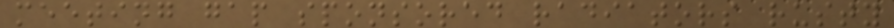meeting gap sponsored radiators rusty
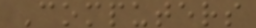Computers
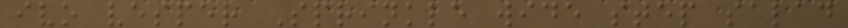ivo vesper Sprinkle wide step salad
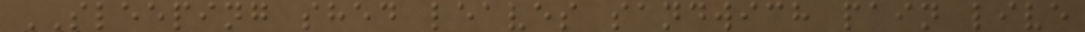SLEEPING shed leaves sandwich pain live
